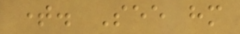time. See him
